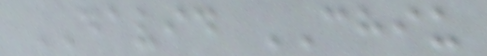DAVID CHIU
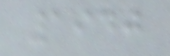1940
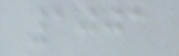1001
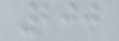200
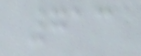713
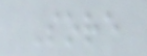Sore
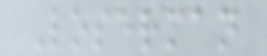Loserman
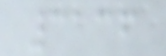3136
